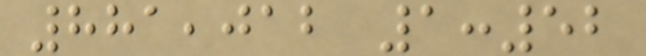881,012 1:52
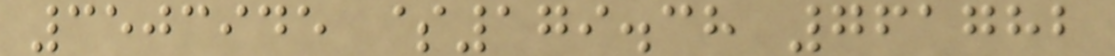3503945 $179.38 761782
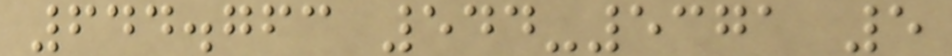644.763 544-5371 5
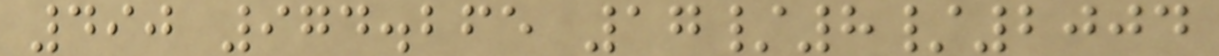490 974.265 17/8/2004
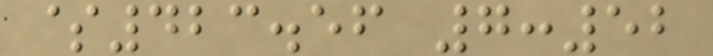$423.56 7:52
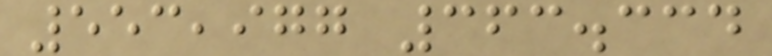553,977 363.334
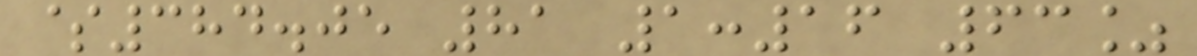$384.05 81 1:16 63%
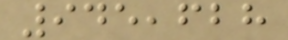945,628
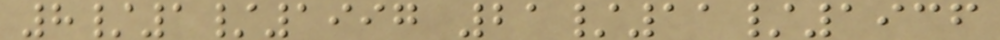8/1/1997 21/11/1936
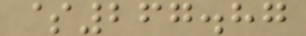$267.87
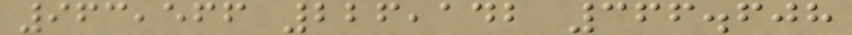963,566 226,142 366.608
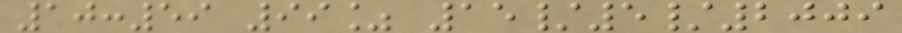10:59 99% 15/5/2009
